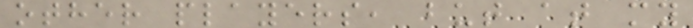other players, but at my
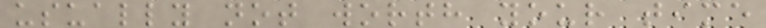usually not worth your time
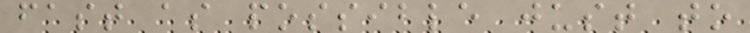fast as possible just to
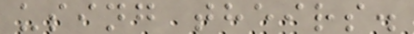using theirs.
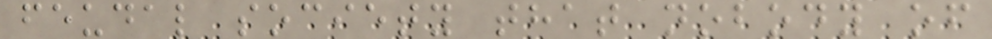feudal society that nobody of
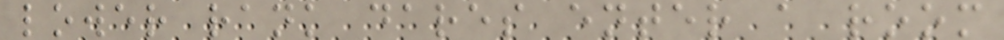lower rank dares enter a room
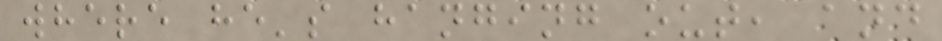where he's hanging out, and
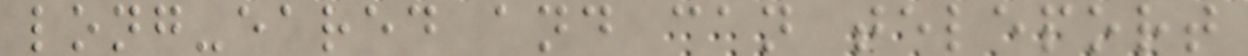long-eared and can teleport
